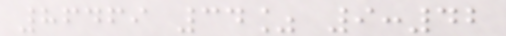86469 34% 9:42
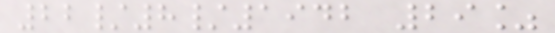22/8/1942 29%
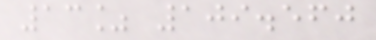13% 109.560
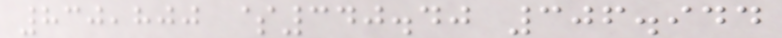830,800 $340.40 306.944
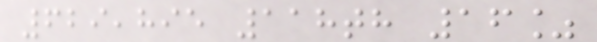629,895 118th 16%
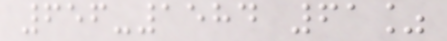656-1584 61%
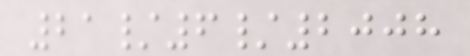21/6/2008
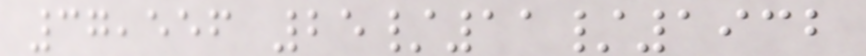37,556 25/11/1932
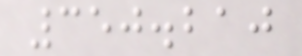350.210
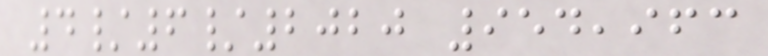4/6/2020 954,963
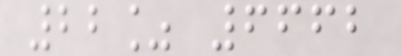22% 6662
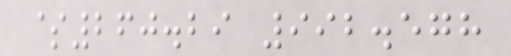$260.29 992.578
